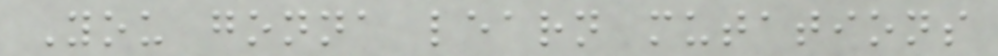You gonna learn mutations
